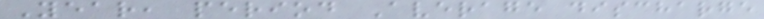Year, period Average discharge
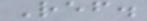Ref.
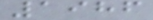1986
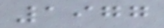1977
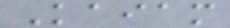Kaiam
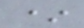*
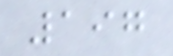197
